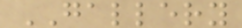GALLERY
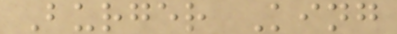Burger King
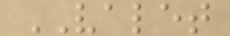VALET
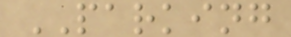PARKING
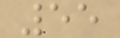55
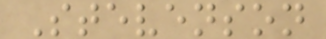Stevenson
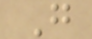G
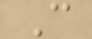C
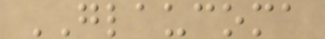GLAUCOMA
